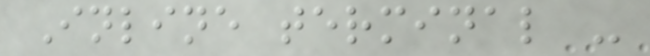Inline terminal -
